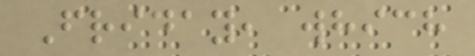Friday, which
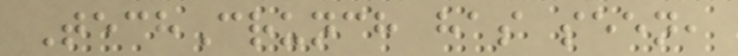TechCrunch has seen,
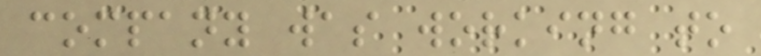company was working to
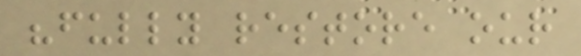"fully restore our
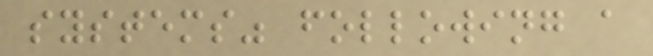systems" following a
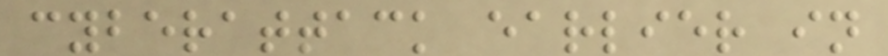cyberattack earlier in
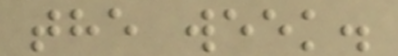the week.
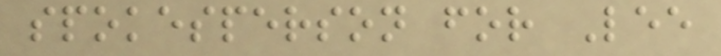spokesperson for Lee
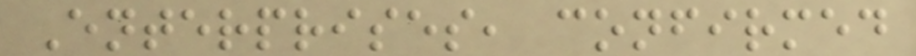Enterprises, confirmed
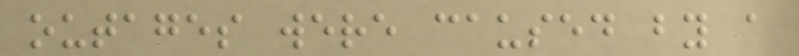outages were caused by a
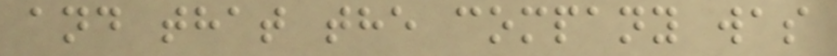and that the company was
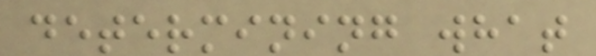determining what
